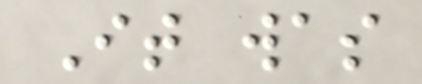It was
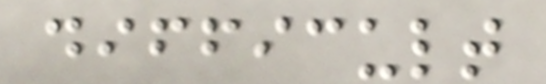difficult
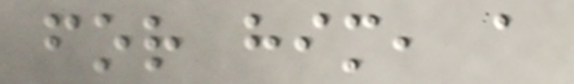for him, a
